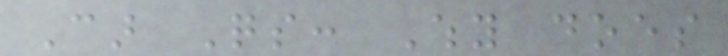Car Qs: Why does
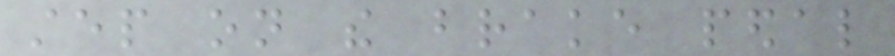step on the brake pedal
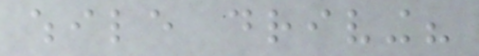while driving?
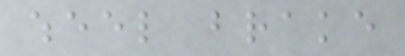wheel brake
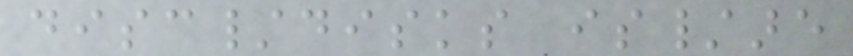disc/disks is/are
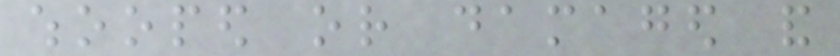whooped or damaged and
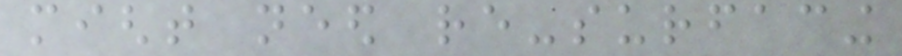might need re-surfacing
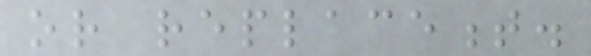or replacement.
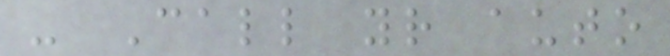- Call your auto
